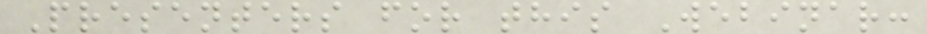Presenters for this Webinar:
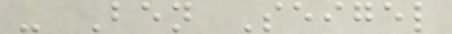- Ben Seigel
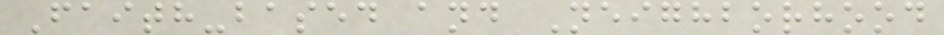Faith-based and Neighborhood
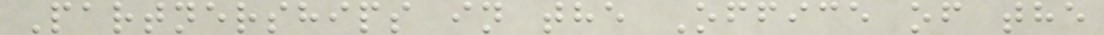Partnerships in the Office of the
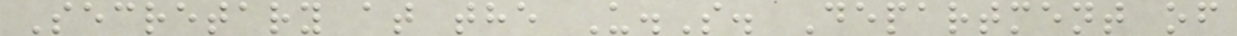Secretary at the U.S. Department of
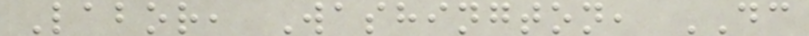Labor, Washington, DC
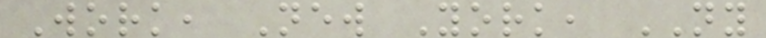Work, New York, NY
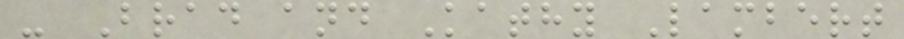- Brad and Kathy Lambert
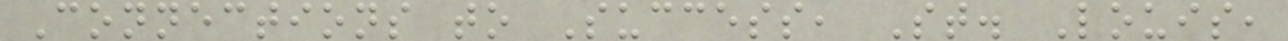Connections to Success, St. Louis,
